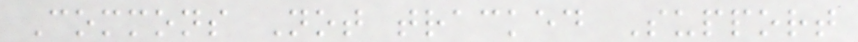Commons Not tracked Support
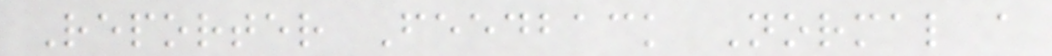Reporter Feedback Normal a
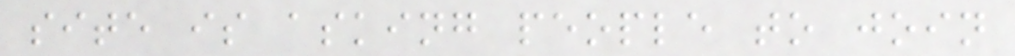site is asking people to join
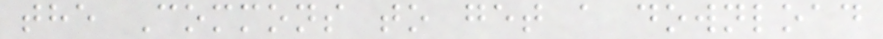the Commons to get a download
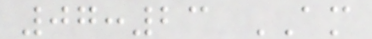07:23 AM
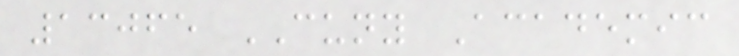13065 CUNY Academic
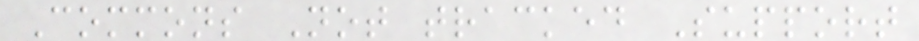Commons Not tracked Support
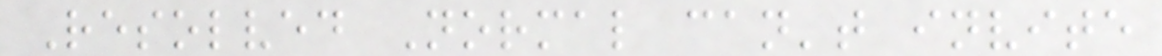Resolved Normal can't invite
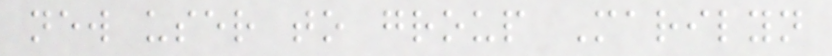new user to group Marilyn
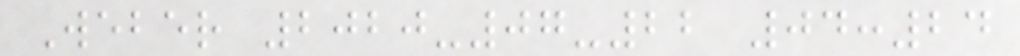Weber 2020-07-22 04:24
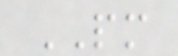PM
